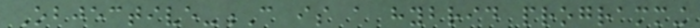Objective-C is a hybrid programming
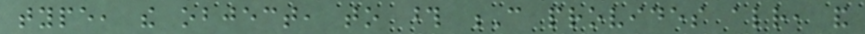type, the object, to those C provides already, and
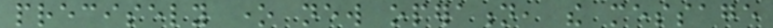precisely one new operation, the message
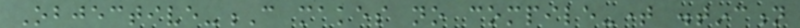Objective-C makes no compile-time distinction
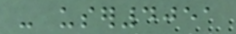- user4051
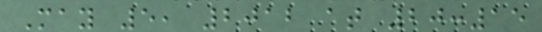May 5, 2012 at 20:15
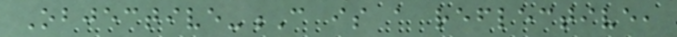Objective-C is a reflective,
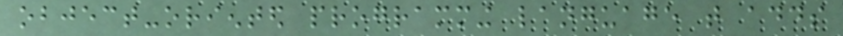object-oriented programming language that adds
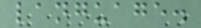language.
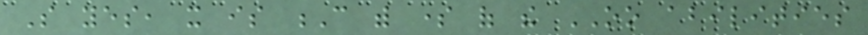So yes, it is C with some of the OO abilities
